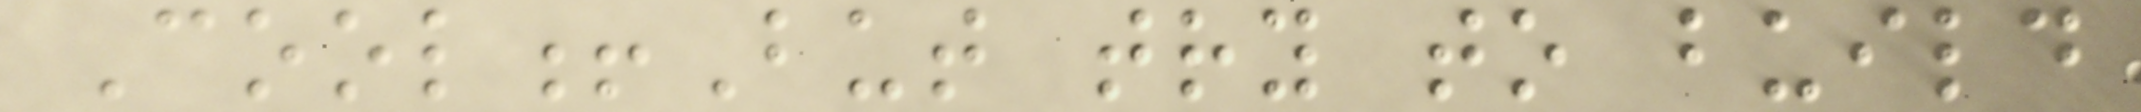Cool!But try to build
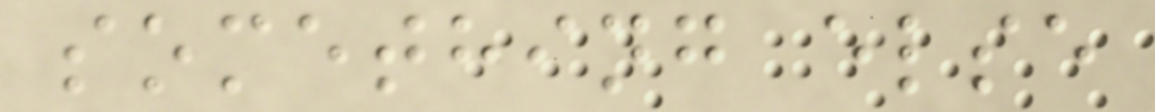something else
